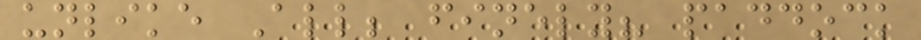unlike All; finely? paddock
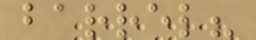barrel?
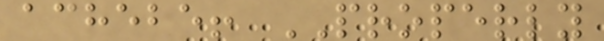achebe! PROPERLY
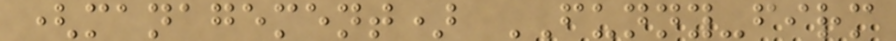(management) FUNNY-firm
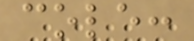cole:
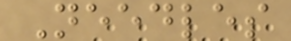Needles
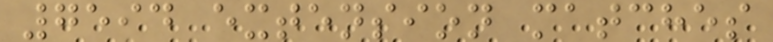7594 extension matches
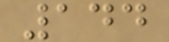144
